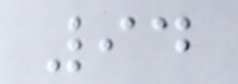94
